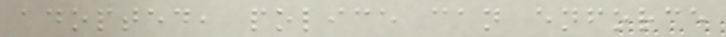adopted, police can enforce
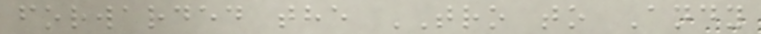forwarded the TRO to Andy
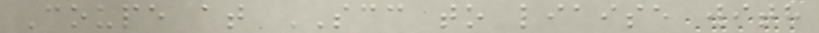Coupe at SCC to liaise with
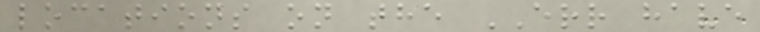locations on the ERR have
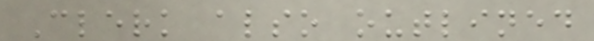Clerk also outlined
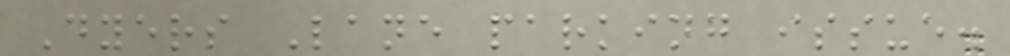Dyers Lane parking issue.
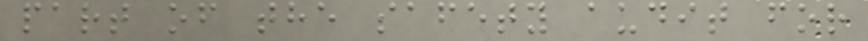part of the safety audit for
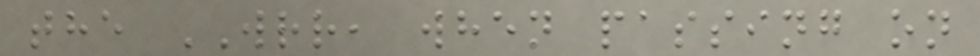the WRR, when passing on
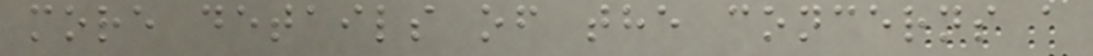more details of the concerns a
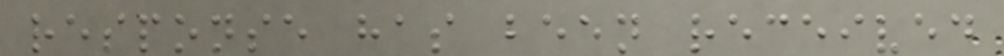response has been received
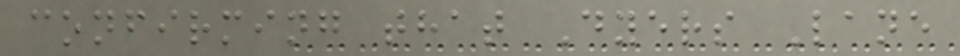confirming that Dyers Lane
